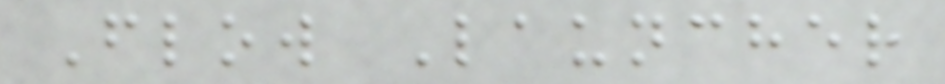Flow Launcher
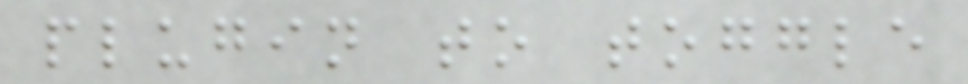plugin to toggle
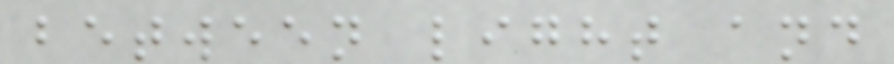between light and
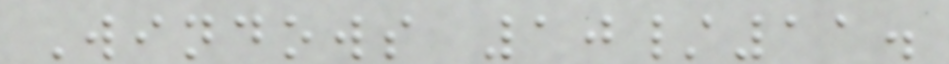Windows 10/11.
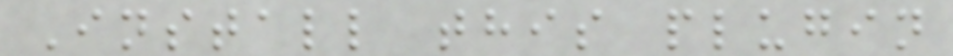Install this plugin
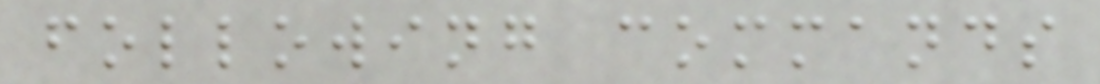following commands
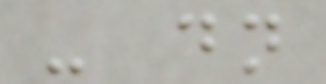- dn
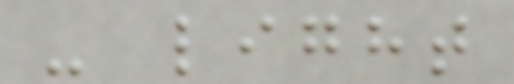- light
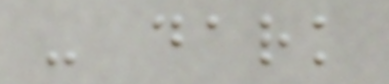- dark
